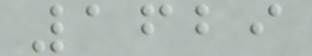1629
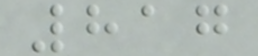817
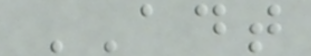ADT
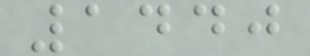1440
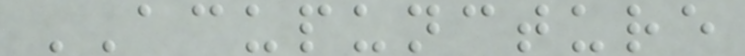ACUPUNCTURE
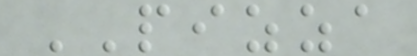PIZZA
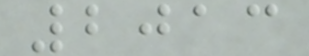2013
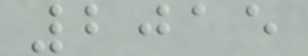2015
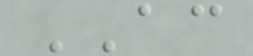AC
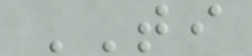TI
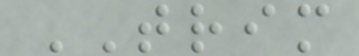TRIM
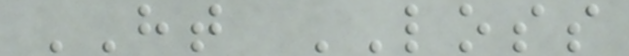HT LOSS
